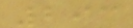293
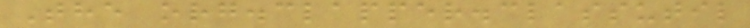The org.clapper.classutil
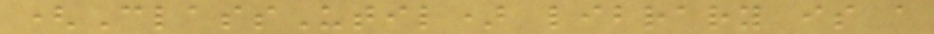(ClassUtil) library is a
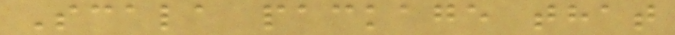Scala package that
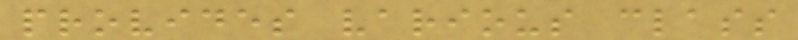provides various class
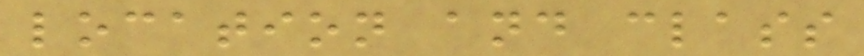location and class
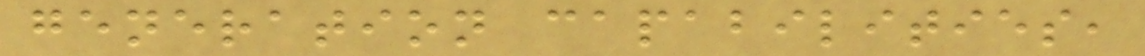generation capabilities,
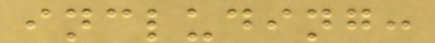including:
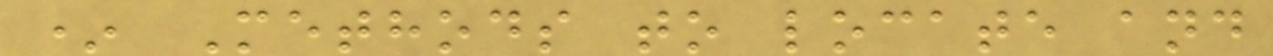* Methods to locate and
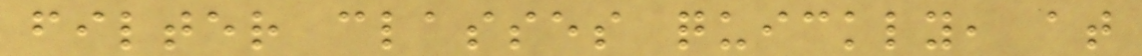filter classes quickly, at
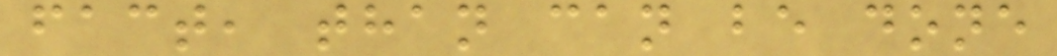fact, than can be done
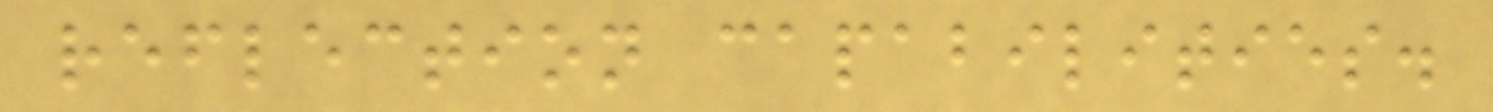reflection capabilities.
